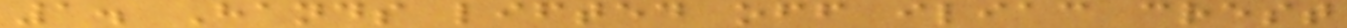1. Hands lifted off iliac crest
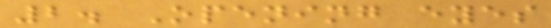2. Opening eyes
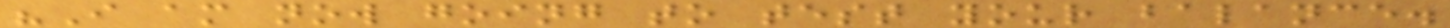"I am now going to test your balance.
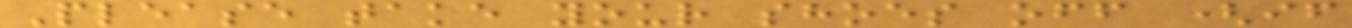Please take your shoes off (if
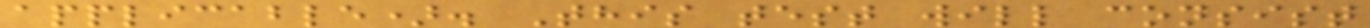applicable). This test will consist
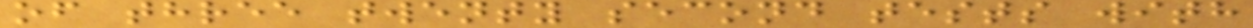of three twenty second tests with
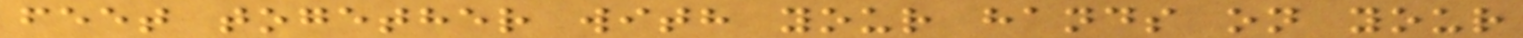feet together with your hands on your
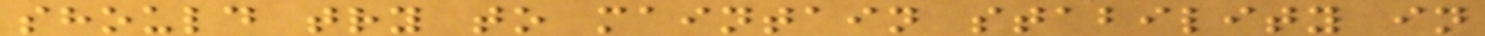should try to maintain stability in
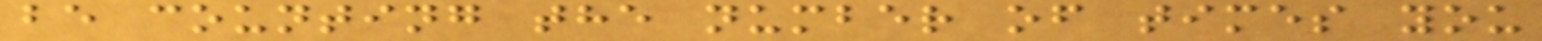be counting the number of times you
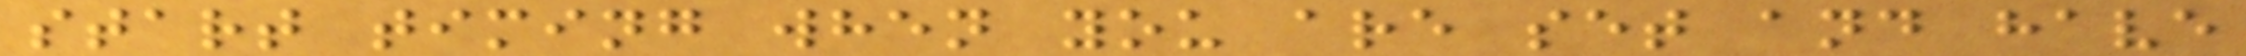start timing when you are set and have
